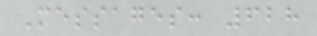Messages: 628
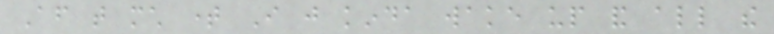After that much time I just kinda wake up and all the
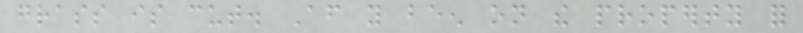grass is cut. After you been on the property for
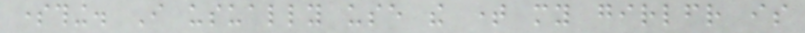something. I usually use the time my girlfriend is
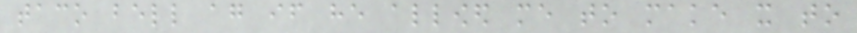taco bell again if he allowed me to make it to
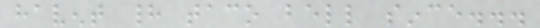havent had taco bell since...
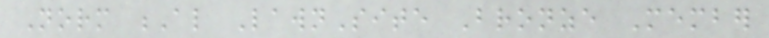Norm Al LawnSite Bronze Member
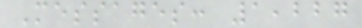Messages: 1,227
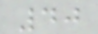40
